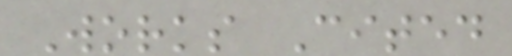Works Cited
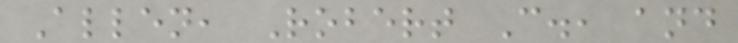Allen, Robert C., and
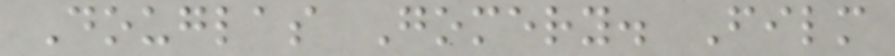Douglas Gomery. Film
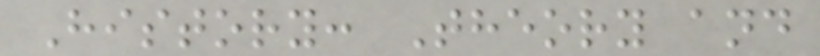History: Theory and
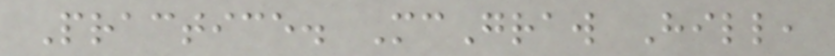Practice. McGraw Hill,
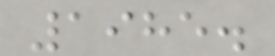1985.
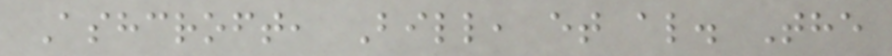Ashcroft, Bill, et al. The
